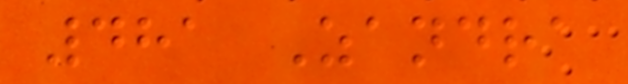481 Zandra
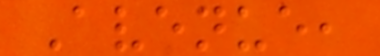Avenue,
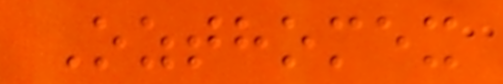Ozthomex
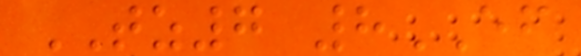TZ7 8EF
